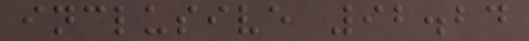inclusive 92.24
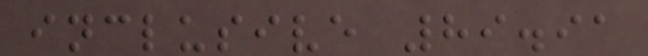inclusive 89.91
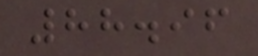88.96
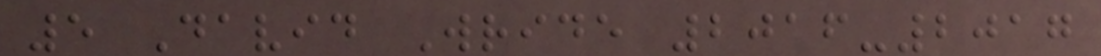5 David Wride 2016-2017
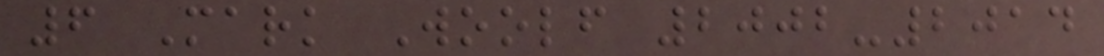6 Mark Woolf 2002-2014
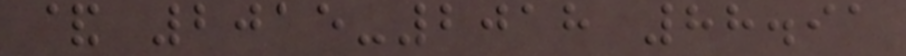& 2015-2018 88.91
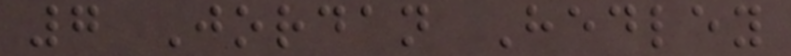7 Jordan Hedley
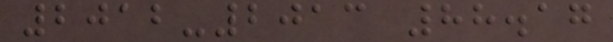2012-2013 88.17
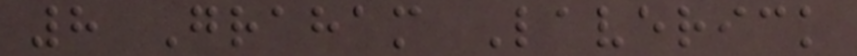8 Graham Laverick
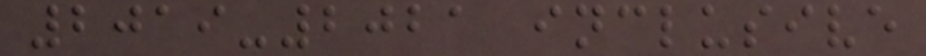2019-2021 inclusive
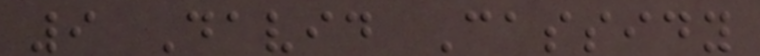9 David Cassidy
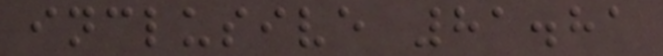inclusive 81.81
